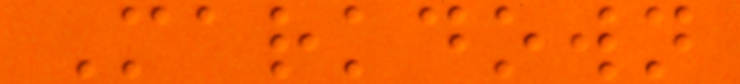Markdown
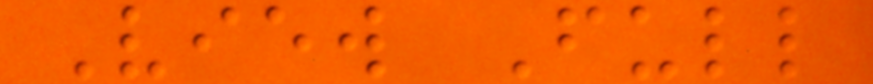View Full
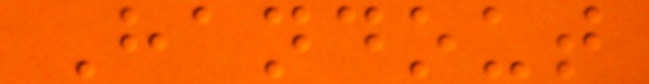Handout
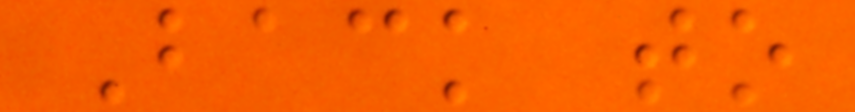Back to
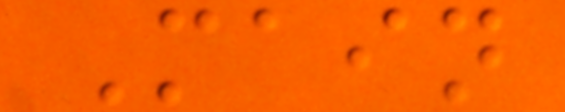Main
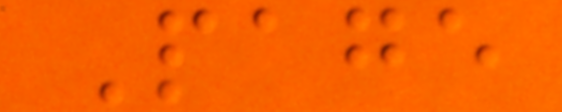Page
